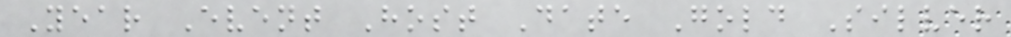Year Event Host Date Gold Silver
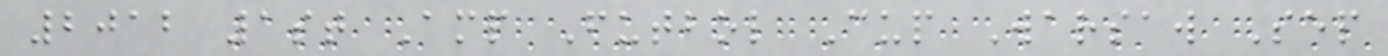2012 1st Amp Futbol Cup Warsaw Sep
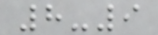8-9
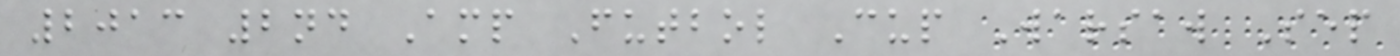2013 2nd Amp Futbol Cup Warsaw Sep
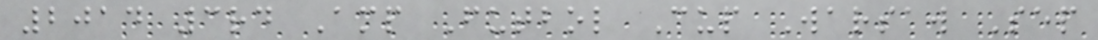2014 3rd Amp Futbol Cup Warsaw Sep
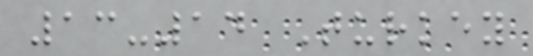13-14 Turkey
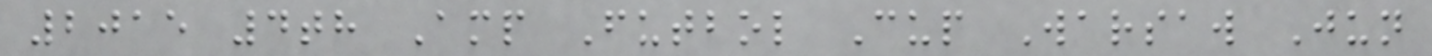2015 4th Amp Futbol Cup Warsaw Jun
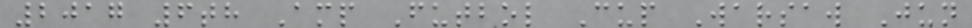2017 6th Amp Futbol Cup Warsaw Jun
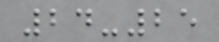24-25
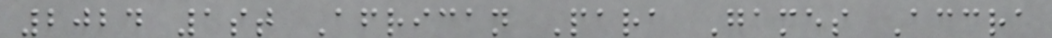2024 1st African Para Games Accra
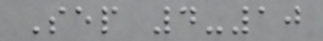Sep 4-10
